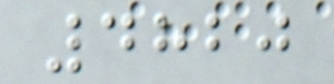4820
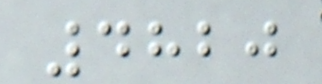4820
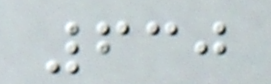630
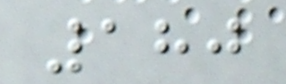180
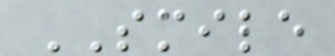SMILE
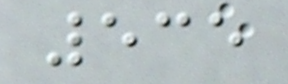535
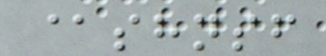@shnsf
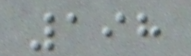198
